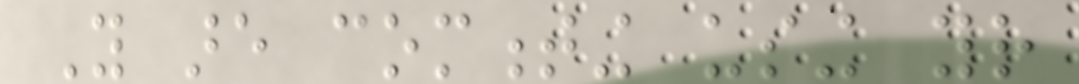You are commenting using your
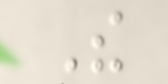The
